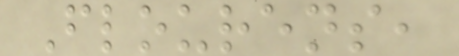Flourens,
